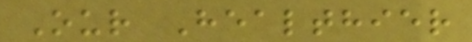Our Healthier
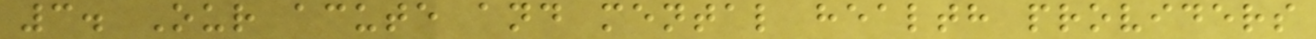3. Our acute and mental health providers
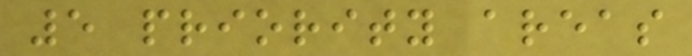5 priority areas
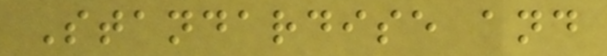Standardise and
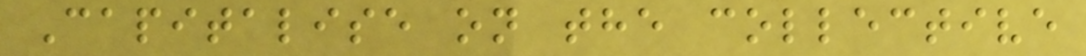Capitalise on the collective
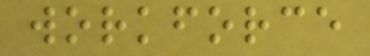workforce
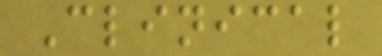Clinical
